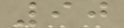90
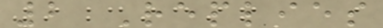2 Replies
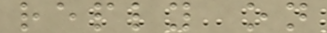reply on
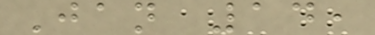Jan 14,
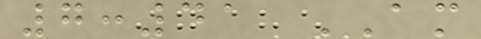7:41 AM
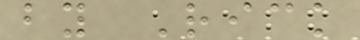by Rick
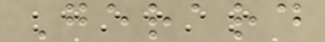Gerard
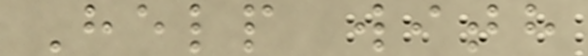Help with
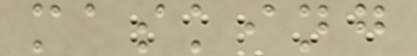masking
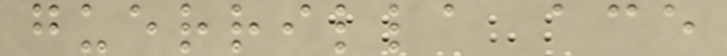guerrilla ace
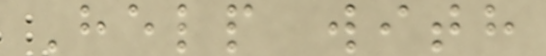Help with
